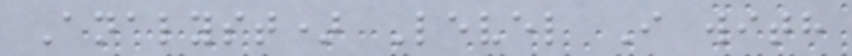Analyst) Level I with
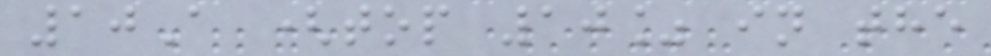10A (top 10% in the
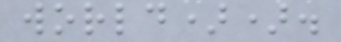world)).
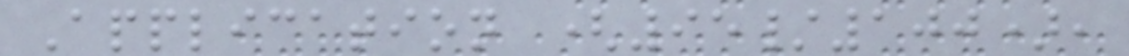Application (95/100),
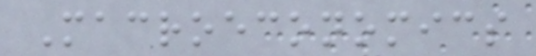Macroeconomics
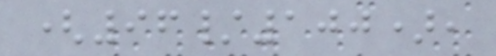(96/100),
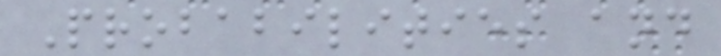Probabilities and
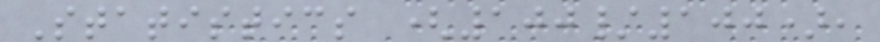Statistics (100/100),
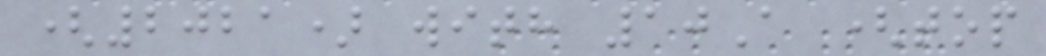(2021) with 10A (top
